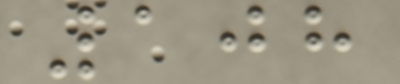108
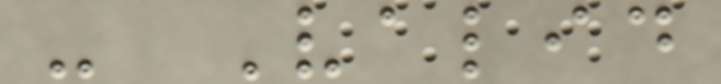- Valid
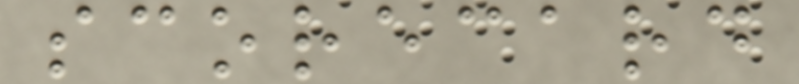scorecard
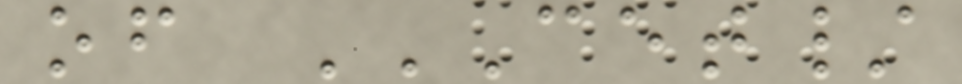of CET/
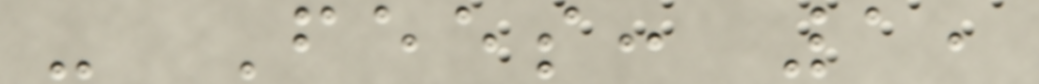- Fees: 1,
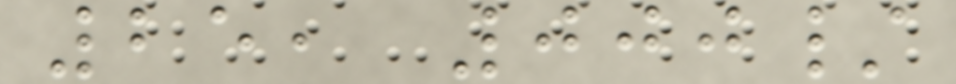25, 000/
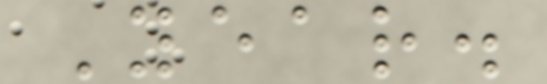Year.
